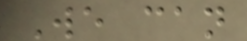We can
